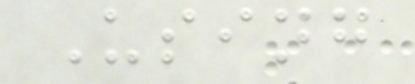Using
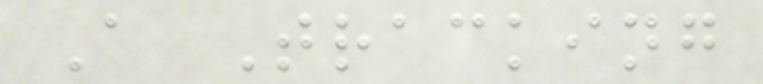A Tracking
